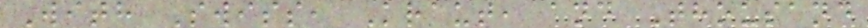With Swiss, Kraut, and Thousand
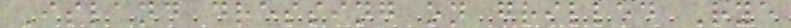Island dressing on grilled Rye
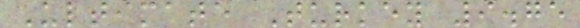Ultimate Turkey 9.75
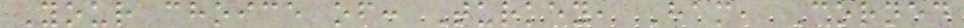Your choice of: Turkey, Ham, Corned
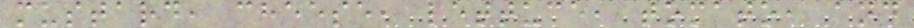mustard, cheese, lettuce, tomato, and
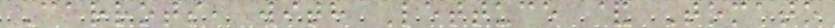Carrots, with Lettuce & Tomato
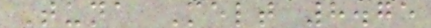Tuna Melt 8.75
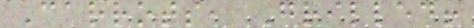Carrots, Grilled!
